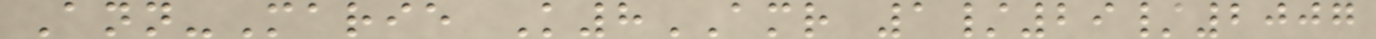Ann-Marie K8AMR 1/29/2007
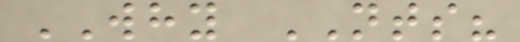WHY NTS?
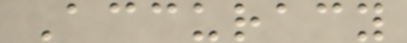Accuracy
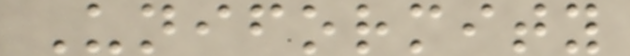Uniformity
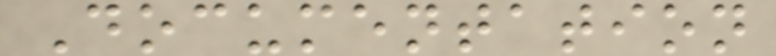Documentation
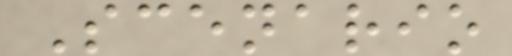Scenario
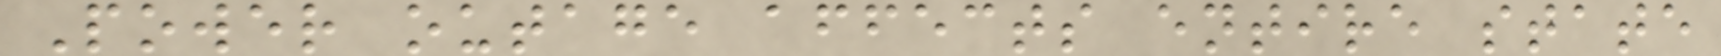Power outage affects entire state
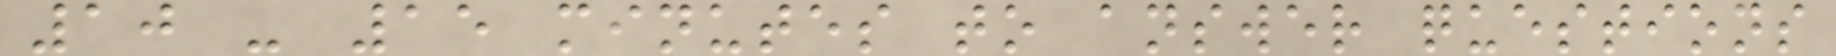10 - 15 minutes to answer questions
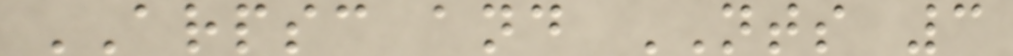ARPSC and NTS 3
